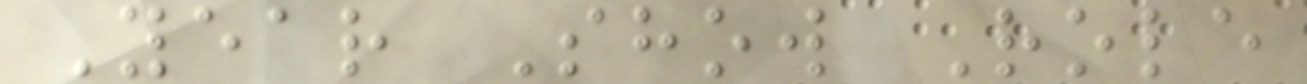Year Show Role
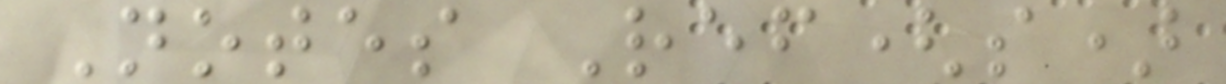Notes Ref(s)
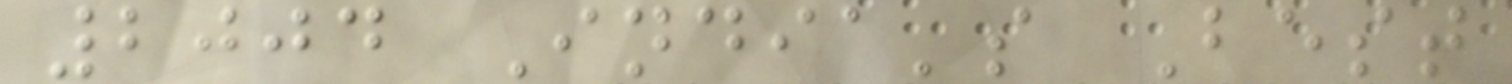2004 India's Best
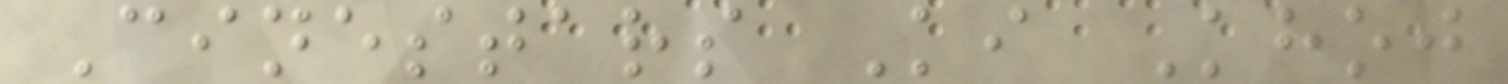Cinestars Ki Khoj
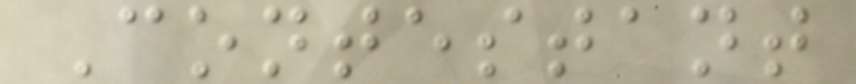Contestant
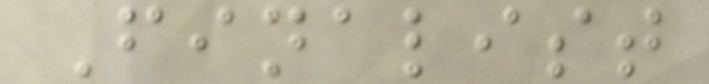Finalist
